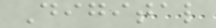Digital
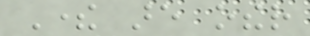There are other
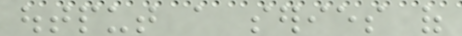output a series of
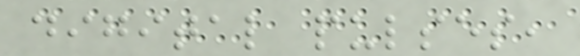digital pulses,
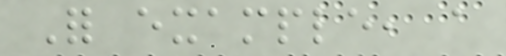For example, a
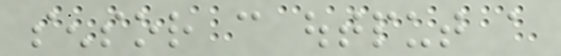sensor can output a
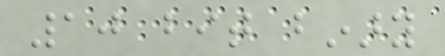10 bit binary
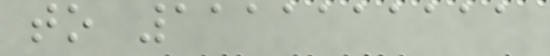to 1111111111
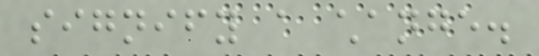signify a change.
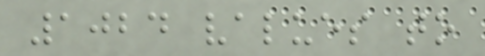1024 values to
